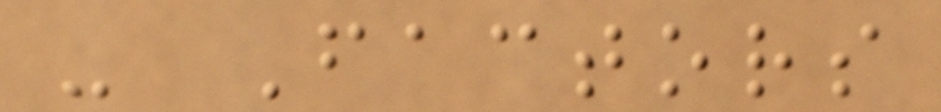- Factors
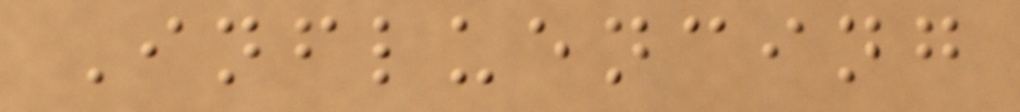Influencing
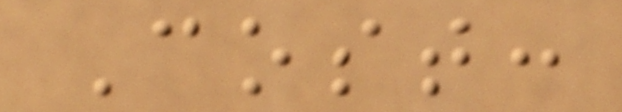Cost:
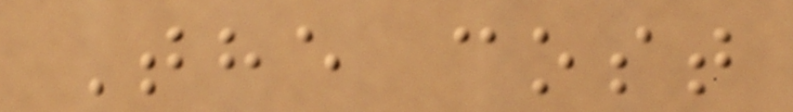The cost
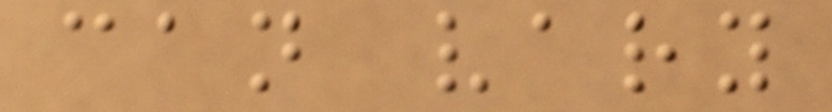can vary
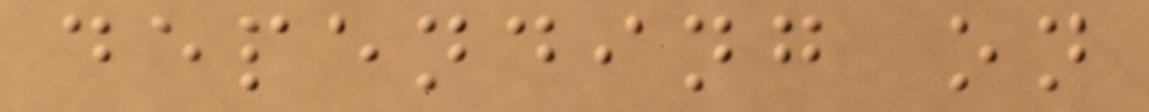depending on
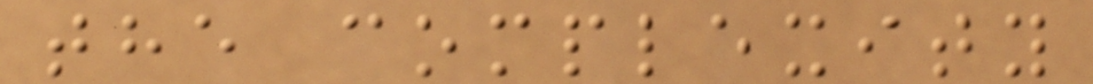the complexity
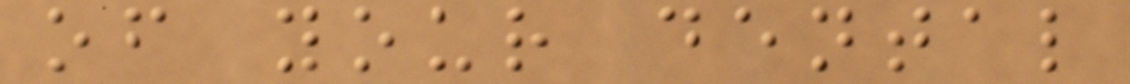of your dental
